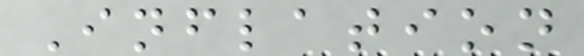Inflation
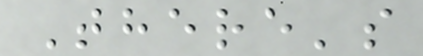There's
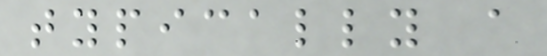typically a
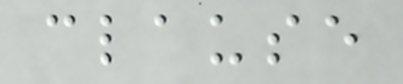clause
